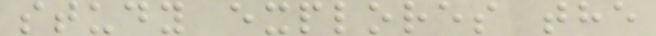study explores the
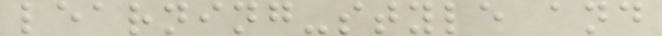learning-style and
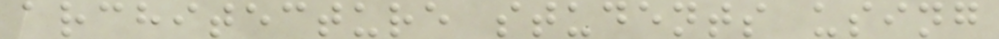architecture students using
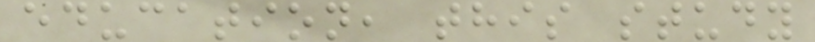education, this study
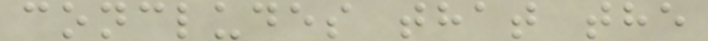concludes that the
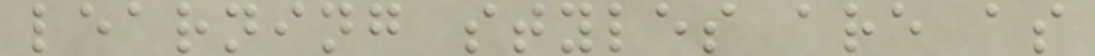learning styles are as
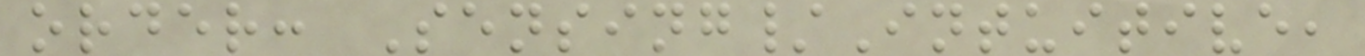order: Sensing/Intuitive,
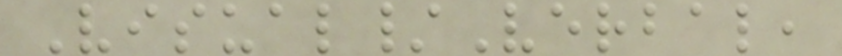Visual/Verbal,
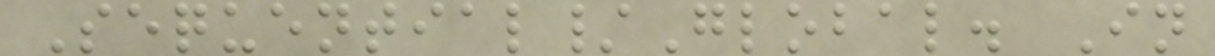Sequential/Global. In
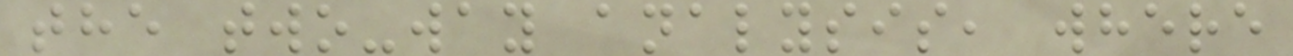the two-way analysis, where
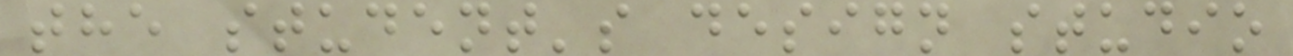the student's design studio
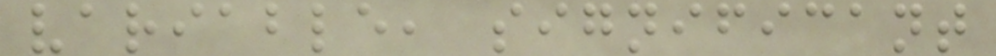variable, significant
